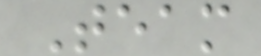Team
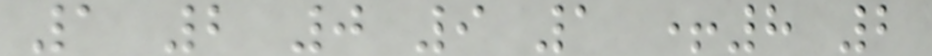1 2 0 9 1 +8 2
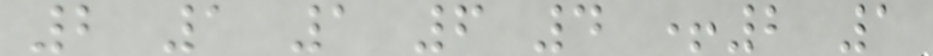2 1 1 6 4 +2 1
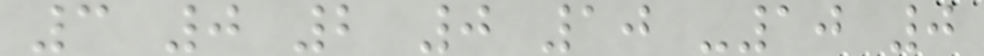3 0 2 0 10 -10 0
